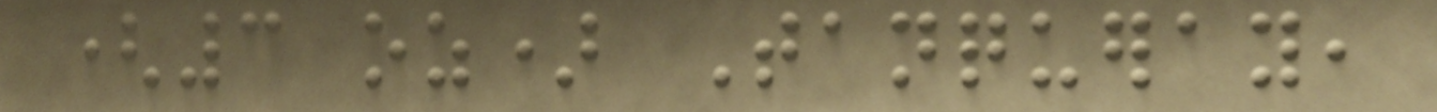(3 oz) Tanqueray,
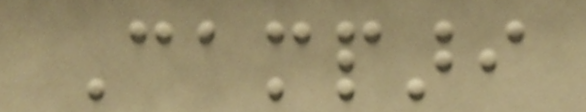Campari
